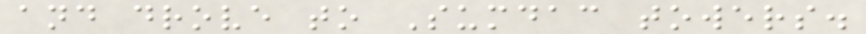and drove to Sumdac towers.
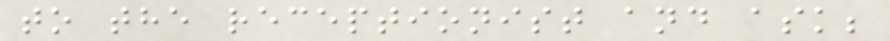to the receptionist and ask;
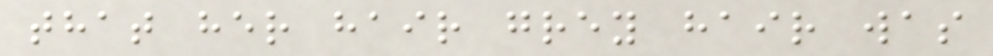that her hair grey hair was
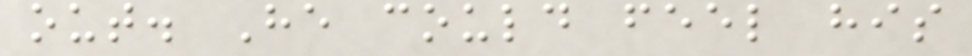out. He could feel his
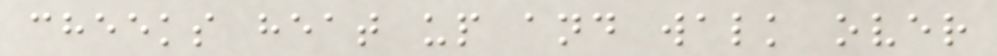cheeks heat up and walk over
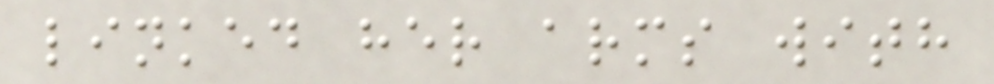linked her arms with
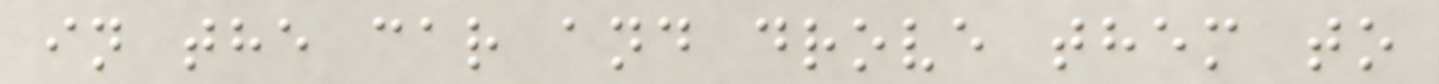in the car and drove them to
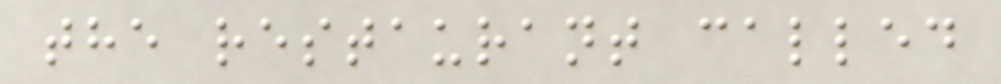the restaurant called
